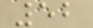52
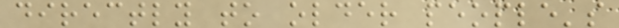directly to older people's
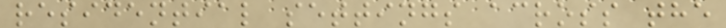residential settings across the
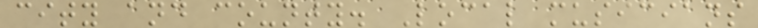city and county. Local musicians
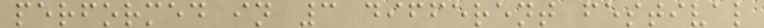performed in 3 different festival
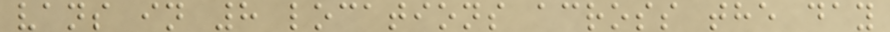vans in 8 locations across the day
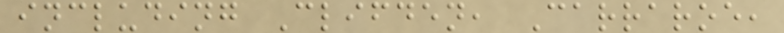including Clifden, Carraroe,
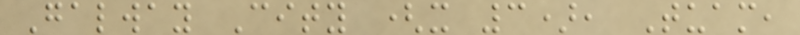Galway City (x 3), Tuam,
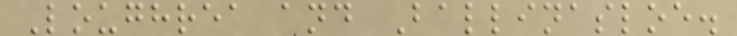Loughrea and Ballinasloe.
